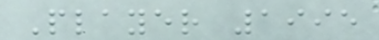Player 1995
